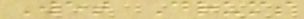Wet Drums
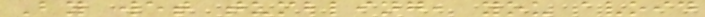By wet tumbling, you avoid
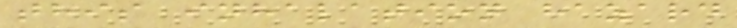this inhalation hazard
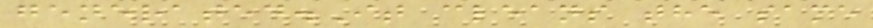generated.It cleans the same
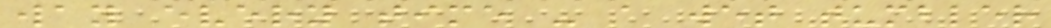way every time - a wet tumbler
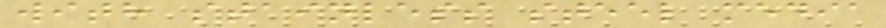with stainless steel media
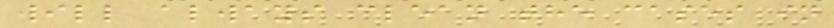will always clean the cases in
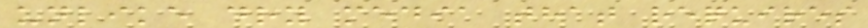unlike dry media that requires
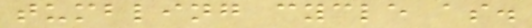tumbling cycle as.
